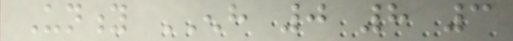Unity ENH 0 8 3
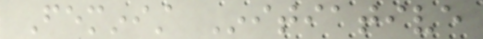Feminist Initiative
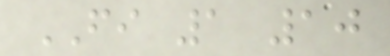FI 1 10
